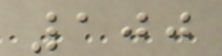100
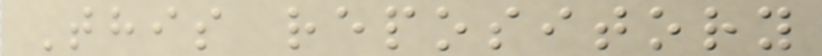This repository
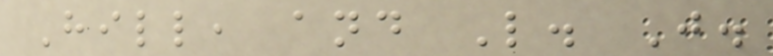Hill, and L. J.
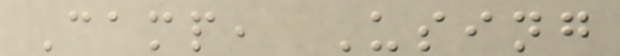Camp, Using
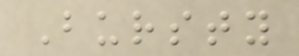Bursty
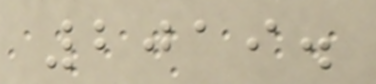2019.
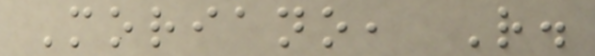Moriano, R.
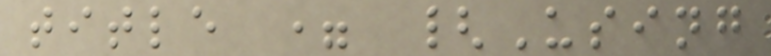title = {Using
